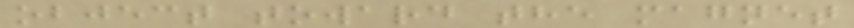object toward the magnet
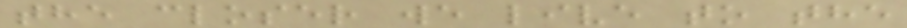the closer we live to the
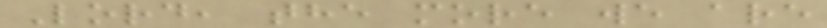Lord, the more we are
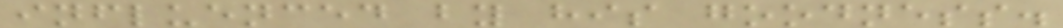influenced by his goodness.
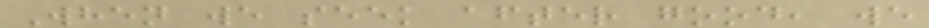When we seek after good, we
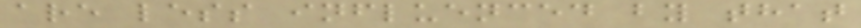are less influenced by that
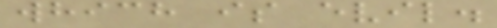which is evil.
